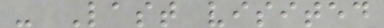- Last visited
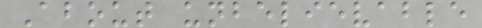About unbelievable
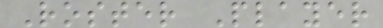Roster Player
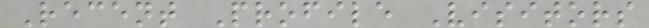Recent Profile Visitors
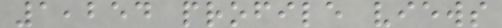1,254 profile views
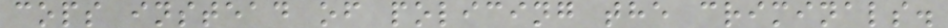cops instead of policing the criminals.
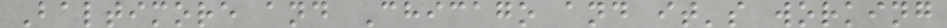Baltimore and Chicago and it's working
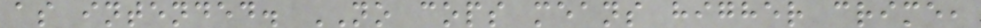as intended. NO cops means higher crime,
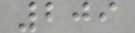209
